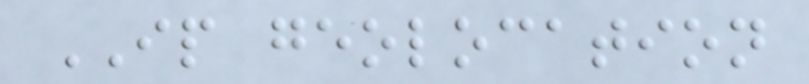IP geolocation
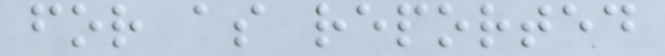for as reported
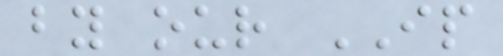by our IP
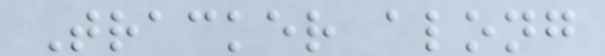Tracker along
